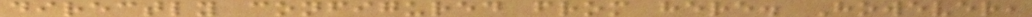directly configured from here. However,
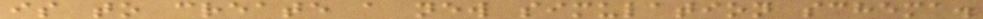is to create a new simulation schema.
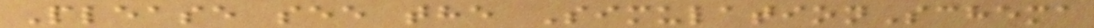Please see the SimulationSchema
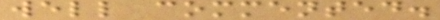well commented.
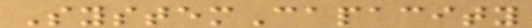SystemCapacity
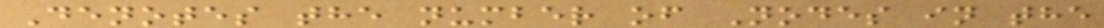Denotes the number of Nodes in the
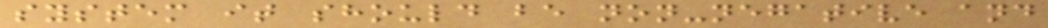system it should be non-negative and
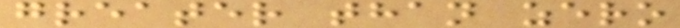greater than zero
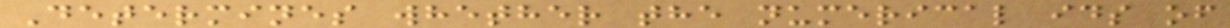Determines whether the numerical ids of
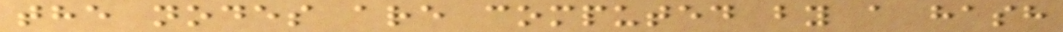the nodes are computed by a hash
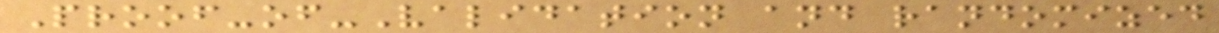Proof-of-Validation and randomized
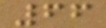66
